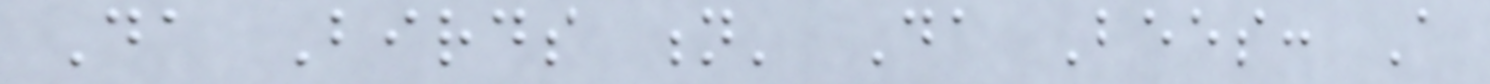Da Birds n' Da Bees: A
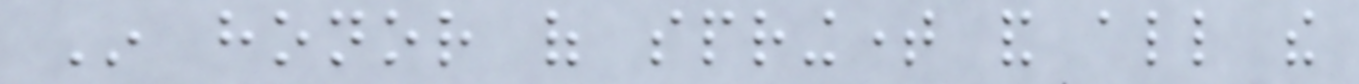In honor of springtime and all the
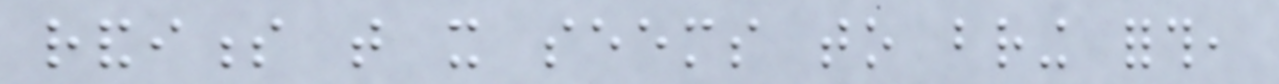randiness that it seems to bring forth,
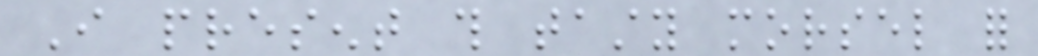I present this tasty morsel for
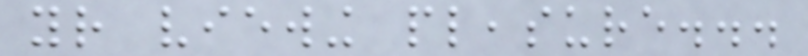your viewing pleasure...
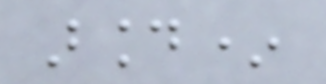around*
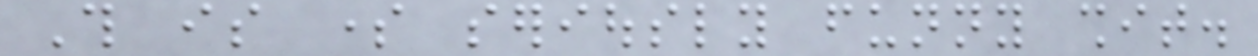This is some seriously funny shit.
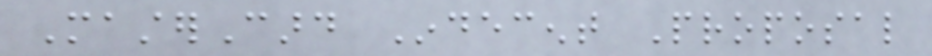MasterCard Indecent Proposal
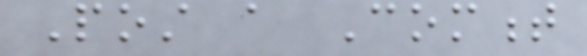Post a Comment
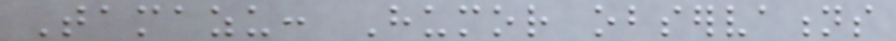Tamazu: Humor observations
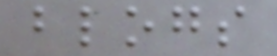blogs
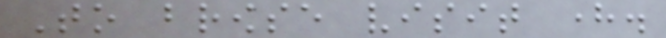To browse visit here.
